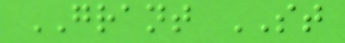GRANT ST
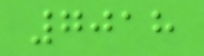7018
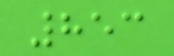853
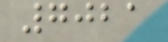7021
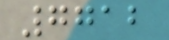7712
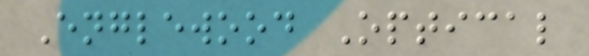Englewood Optical
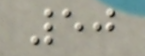50
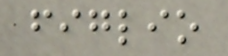figlio
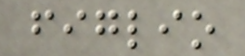figlio
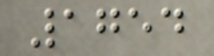1754
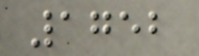1752
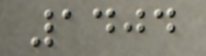1404
